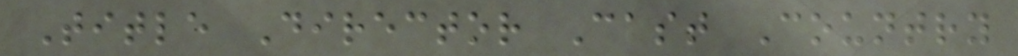Title Director Cast Country
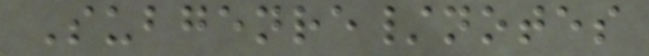Subgenre/notes
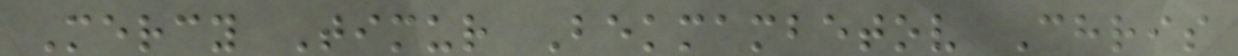Mercy Timur Bekmambetov Chris
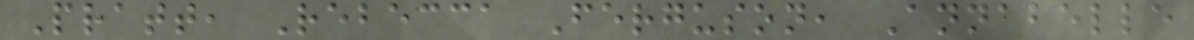Pratt, Rebecca Ferguson, Annabelle
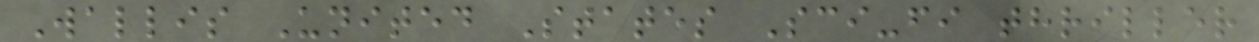Wallis United States Sci-fi thriller
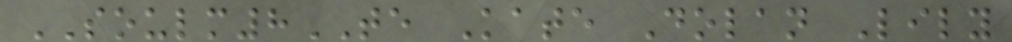SOULM8TE Kate Dolan Lily
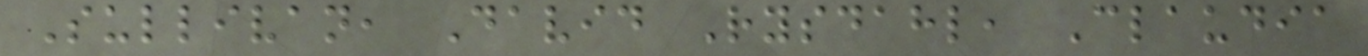Sullivan, David Rysdahl, Claudia
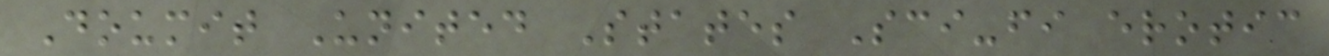Doumit United States Sci-fi erotic
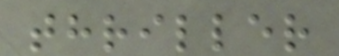thriller
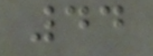44
